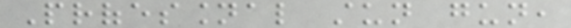Professional stun gun,
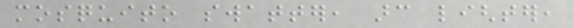mosquito swatter, arc lighter,
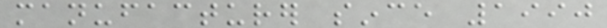manufacturer since 1990
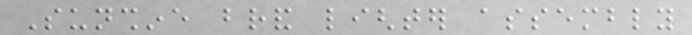Sunshine brand lighter assembly
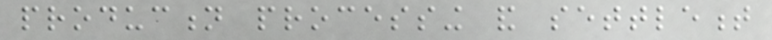production processing and settlement
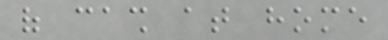of cash at home
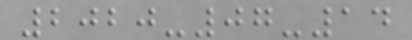2020-07-14
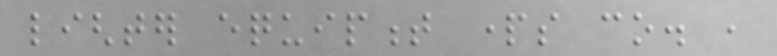lighter equipment parts co. ,
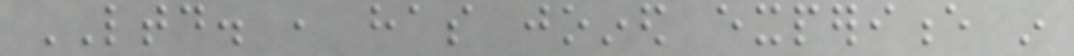LTD. , has joined experience in
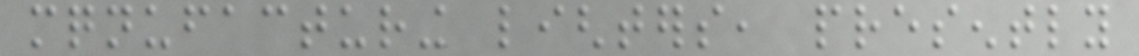mqnufacturing lighters, presently
